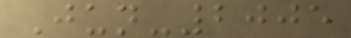Jun-2005
